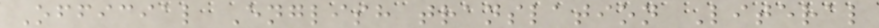Official English translation Literal
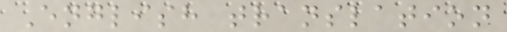English translation
